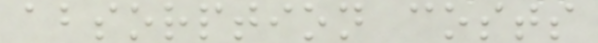absorption costs
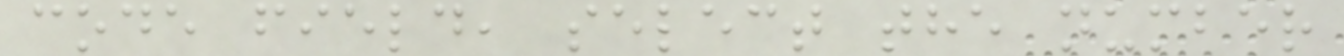code field, select the number
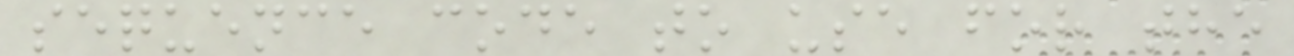sequence code to use for the
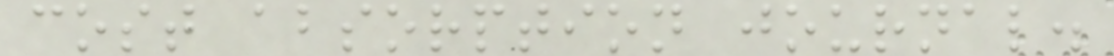cost absorption journal.
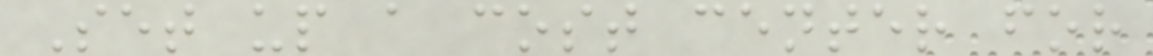Set up a cost center for
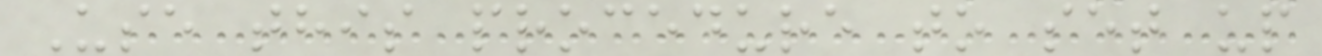Use this procedure to set up
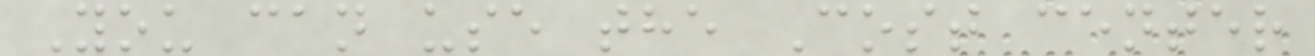You can use the Cost center
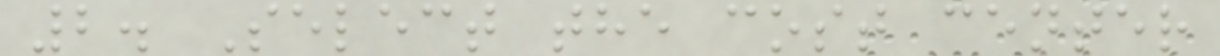2. Select the cost center
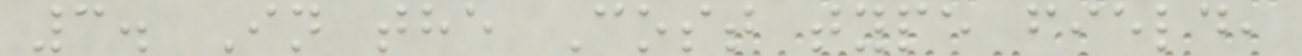3. In the Cost type field,
